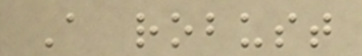A robust
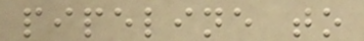pipeline to
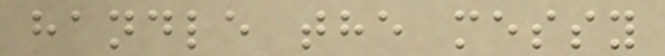handle the messy
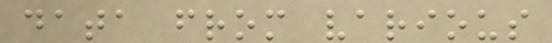data from various
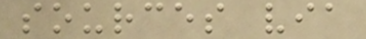sources via
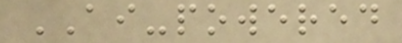AI-powered
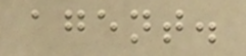agent.
